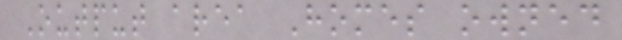Output area Homes owned
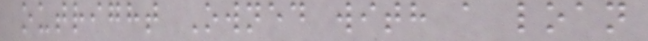outright Owned with a loan
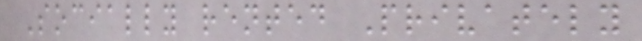Socially rented Privately
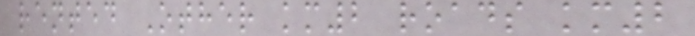rented Other km2 roads km2
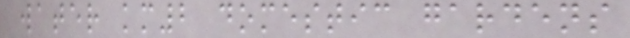water km2 domestic gardens
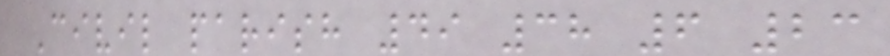Civil parish 49 38 6 23
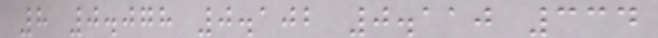8 0.078 0.102 0.110 334
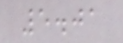5.01
